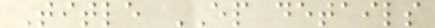Title EP details
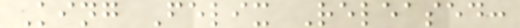King Felix Released:
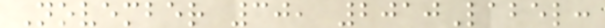November 30, 2010Label:
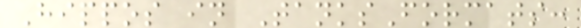Hippos in TanksFormats:
